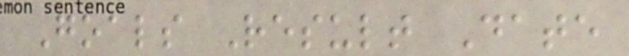Goals Result Date
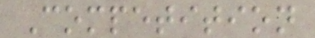Competition
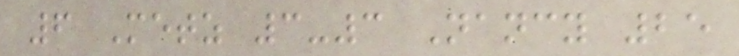6 Metz 3-3 Nancy 25
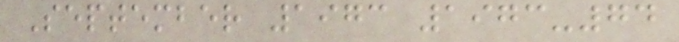September 1973 1973-74
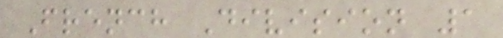French Division 1
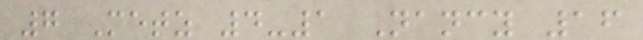7 Metz 4-1 Nancy 16
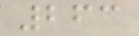263
